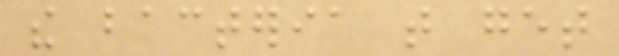the bacteria that get
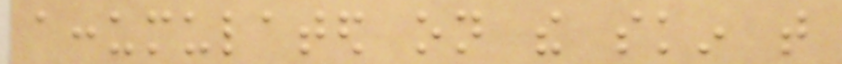accumulated on the skin that
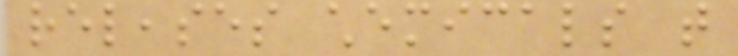releases chemicals that
